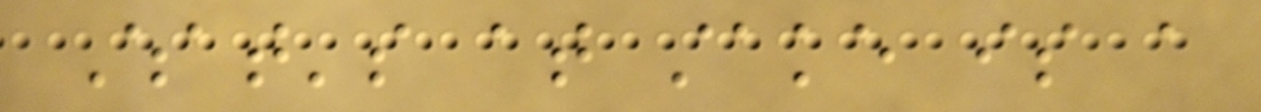What's at stake is a
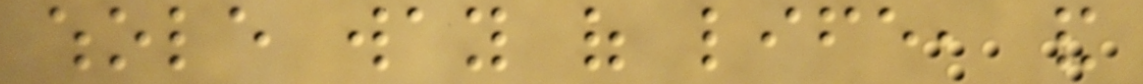whole way of life, and
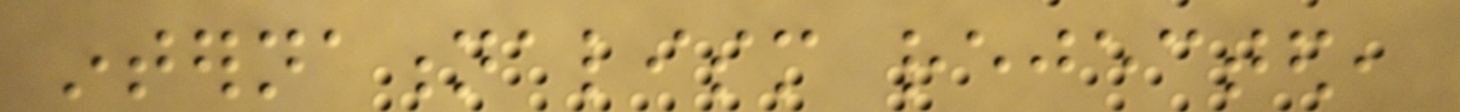internationalism rejected,
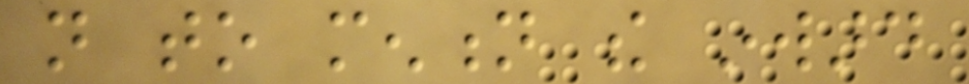not to mention the inward
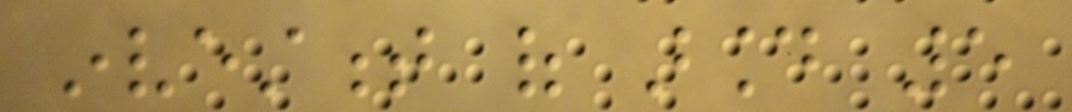investment of around 5
